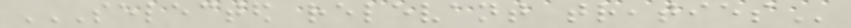SELECTED RELEVANT TREATIES
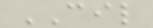CIL
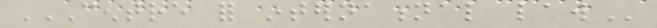CENTRE FOR INTERNATIONAL LAW
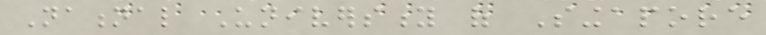National University of Singapore
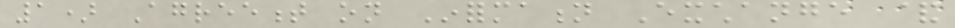1) Agreement on Information Exchange &
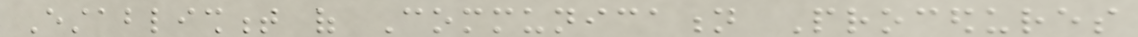Establishment of Communication Procedures
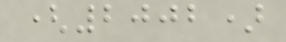(2002)
